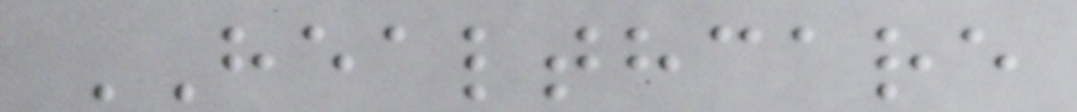HEALTHCARE
